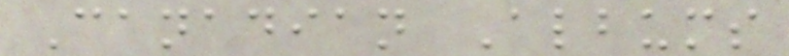Canadian Albums
